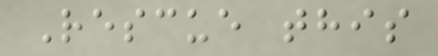Rescue this
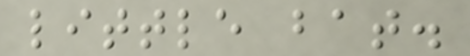little bat.
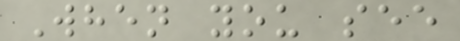When you see
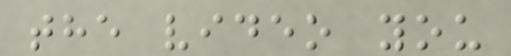the video you
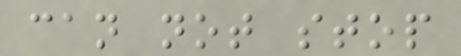can not stop
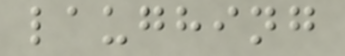laughing
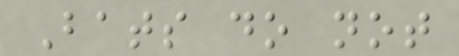Bats do not
